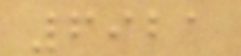6921
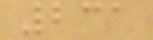231
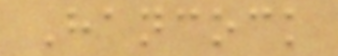Hancock
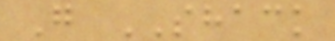G SHACK
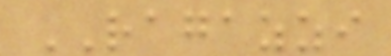RAGAZZI
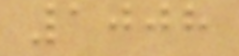1008
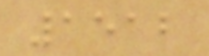1512
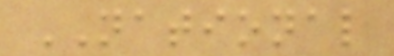NATIONAL
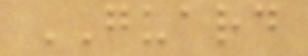GUARD
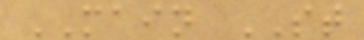MAIN ST
